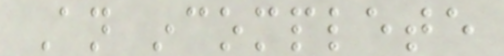An incomplete
